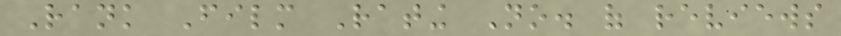Rank Film Rating No. of reviews
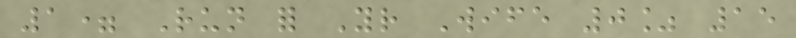1= Run for Your Wife 0% 15
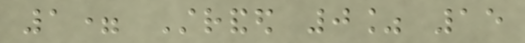1= Stranded 0% 15
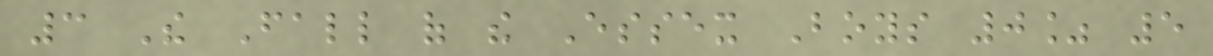3 The Fall of the Essex Boys 0% 5
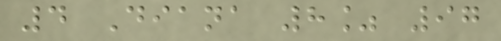4 Diana 8% 97
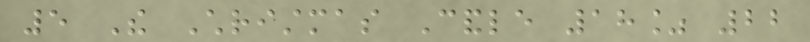5 The Christmas Candle 18% 22
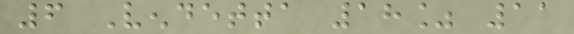6 Vendetta 18% 11
